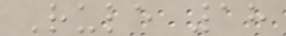Rule 18
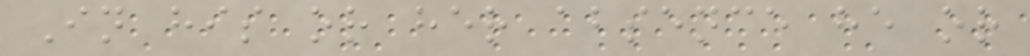In his or her absence he or
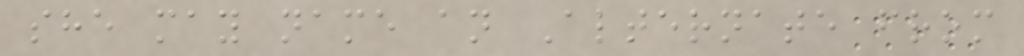she may name an Alternate from
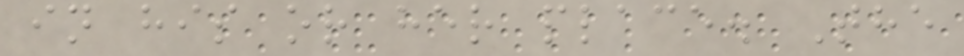in his or her place. The
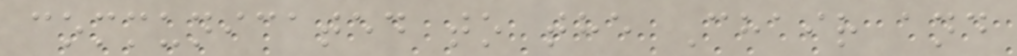communicated to the Chair and
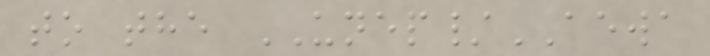to the UNEP/AEWA
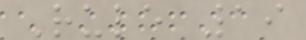Rule 19
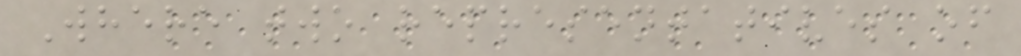Where two representatives of
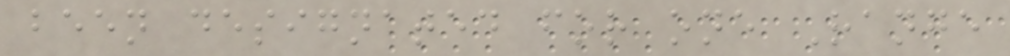been designated for one Range
